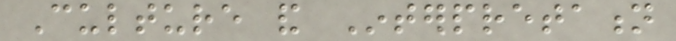Culture and Interpretation
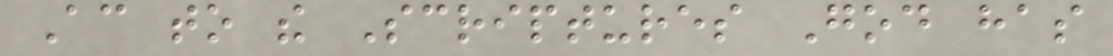According to the Scriptures God has
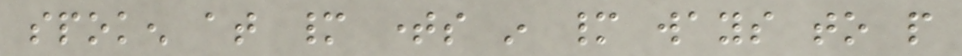spoken at many times in many ways to people
